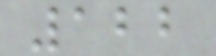122
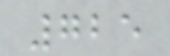725
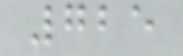725
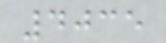4035
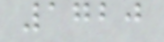1720
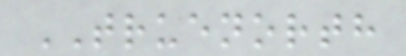TRUENORTH
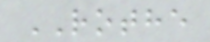ROTHE
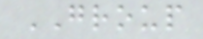GROUP
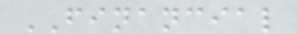FINANCIAL
